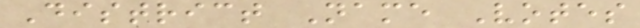District Name Votes
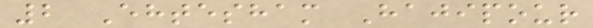2 Ehtesham Hajipour
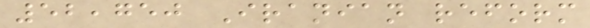52,750 Iranian reform
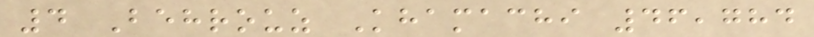4 Behrouz Khamachi 46,784
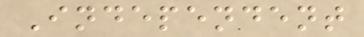Independent
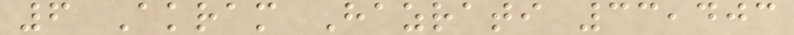6 Akram Hazrati 33,403
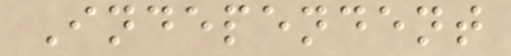Independent
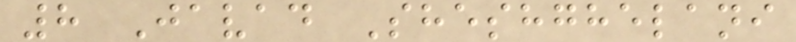8 Javad Sheshghelani
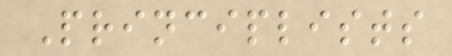Principlists
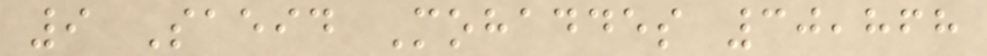9 Saeid Mohaddes 30,868
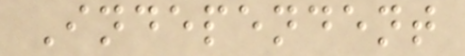Independent
